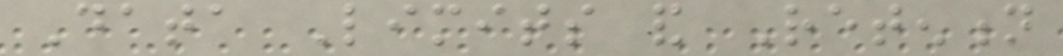Data Limits and Retention
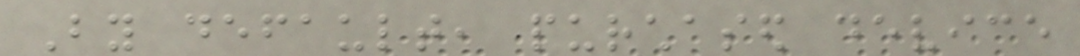By default, purchased device
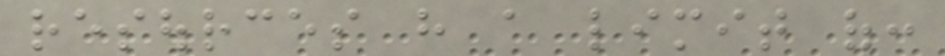resources have a limit of:
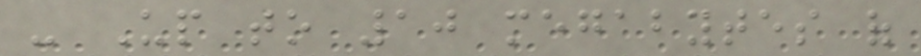- Up to 10 megabytes of
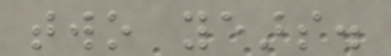two years.
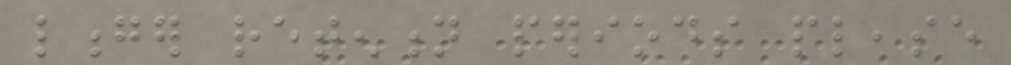longer retention periods please
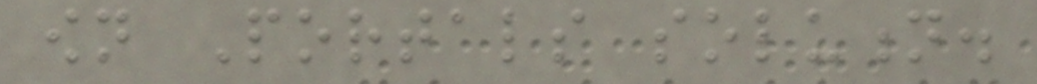own Portals solution.
